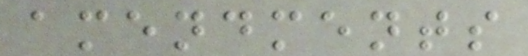amendments
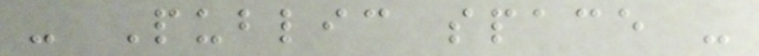- Public space -
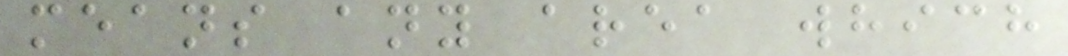means any area which
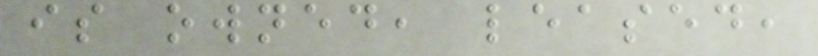is owned, leased,
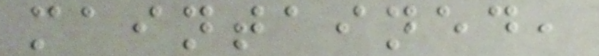maintained,
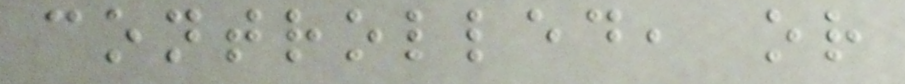controlled, or
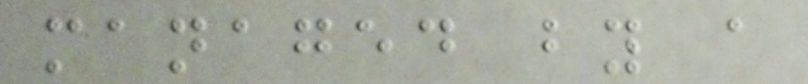managed by a
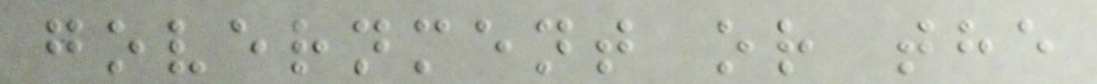government or the
